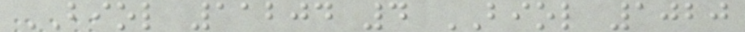BIOL 11204 4 BIOL 1020
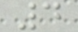4
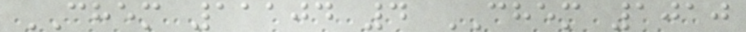CHEM 11104 4 CHEM 1010
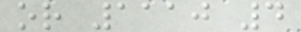or 1110 4
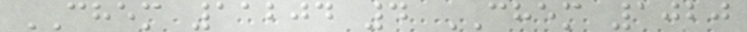CHEM 11204 4 CHEM 1020
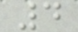4
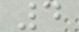4
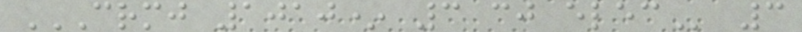CRMJ 1010* 3 CJ ELEC 3
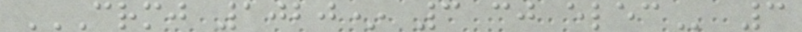CRMJ 1020* 3 CJ ELEC 3
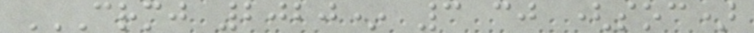CRMJ 2020* 3 CJ (SOC)
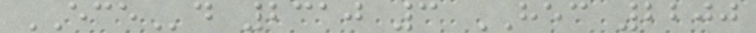ECEd 2310 3 HEC 2200
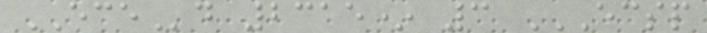ECEd 2315* 3 ECSP
